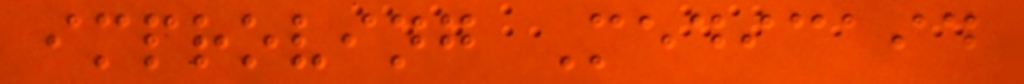improving Medicaid
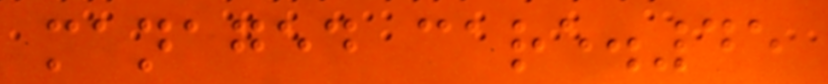managed care.45
